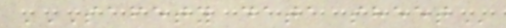SAFETY DATA SHEET
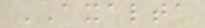AXALTA
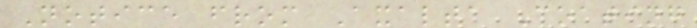Notice from Axalta Coating
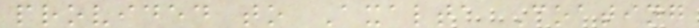provided to Axalta Coating
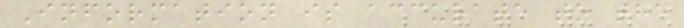Information is accurate to the
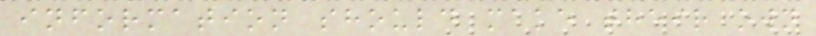information should make their own
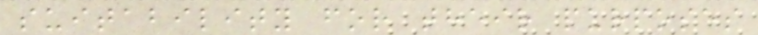suitability for their purposes
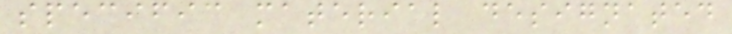specific material designated
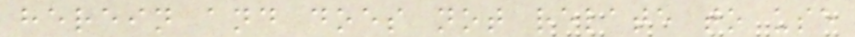herein and does not relate to use
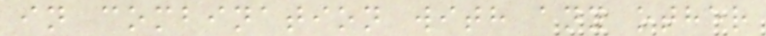in combination with any other
